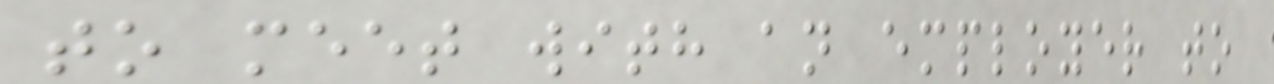to meet with an employer to
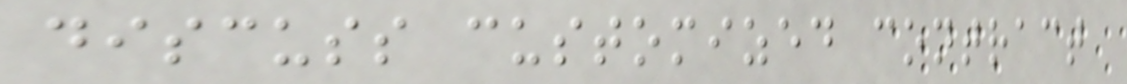discuss customized contract
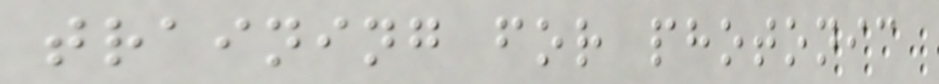training for photonic
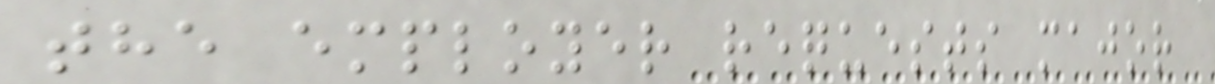the employer requests major
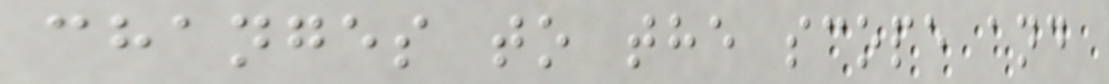changes to the scope and
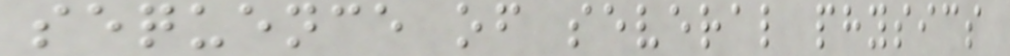sequence of several physics
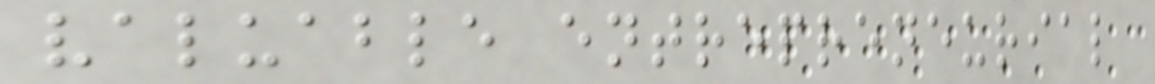valuable entrepreneurial
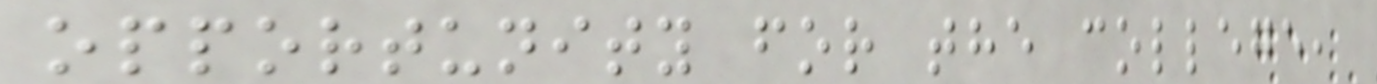opportunity for the college,
